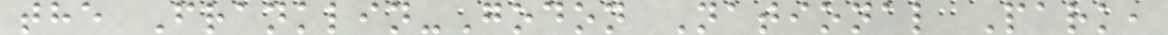the Franklin-Godon National Park,
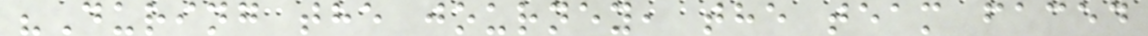"During the journey, the team faced
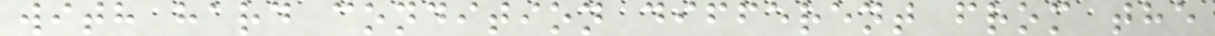with hard condition different from the
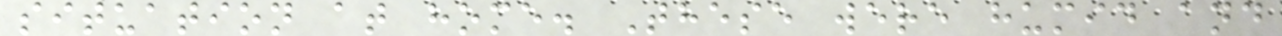situation at home. These were humid and
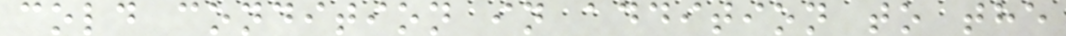cold condition in addition to the
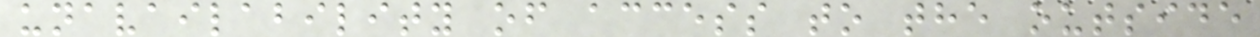unavailability of access to the outside
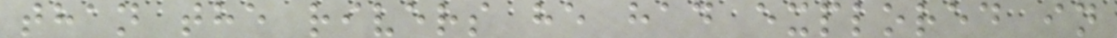than the rivers he had explored in
